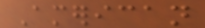American
